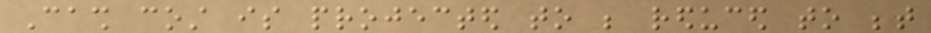Cash cost is projected to be reduced to between
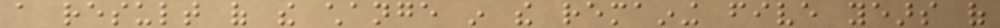a result of the change in the remaining five years of
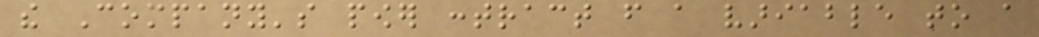the Company's power contract from a variable to a
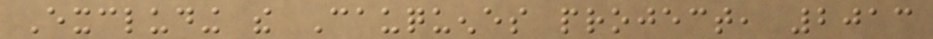Excluding the Cauquenes project, 2013
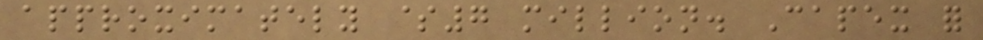approximately $7 million. Capex for
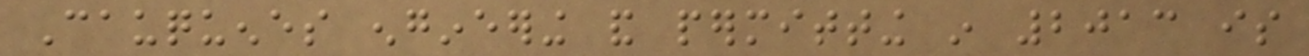Cauquenes engineering and permitting in 2013 is
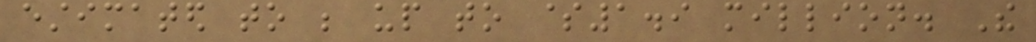estimated to be up to $1.9 million. The
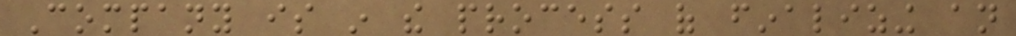Company is in the process of finalizing an
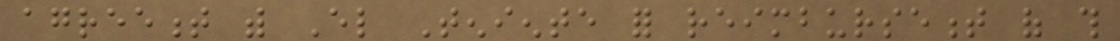agreement with El Teniente for reimbursement of this
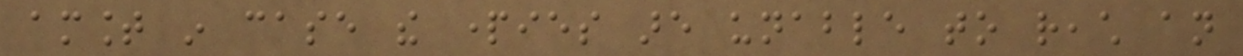amount in case the parties are unable to reach an
